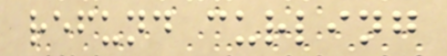refund curling
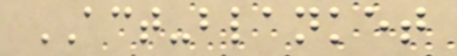ACT-blanket
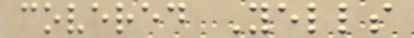covered Yells
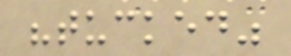"tucked"
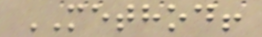METHOD!
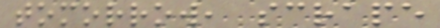tomorrow, scrape
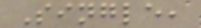Single,
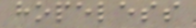hopeless
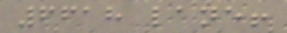6618 lane!
